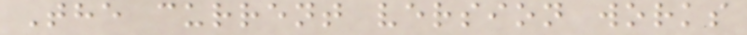The current version works
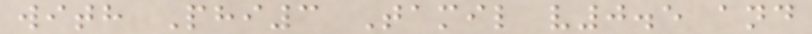with Phi3 Tamil v0.5 and
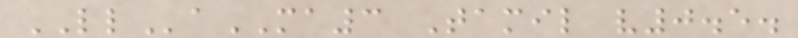LLaMA3 Tamil v0.5.
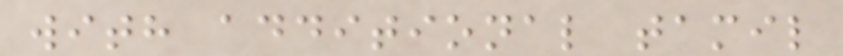with additional tamil
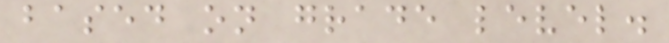based on grade level.
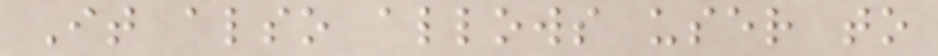It also allows user to
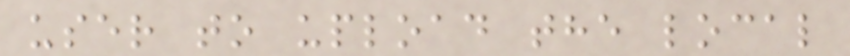user to upload the local
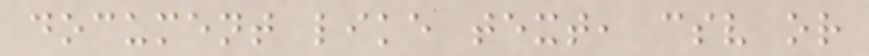document like text, csv or
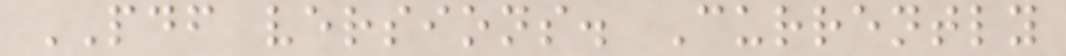PDF versions. Currently
